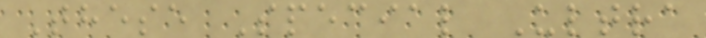These Special Ultra
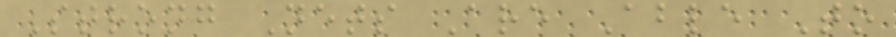Strong Nets Are Able To
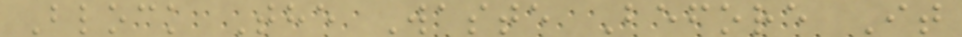Block The Waste Before It
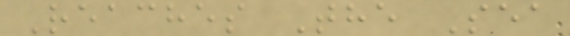Reaches The Sea
